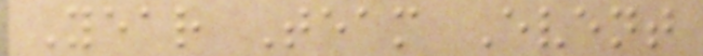Year Team Event
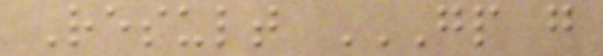Result GP G
